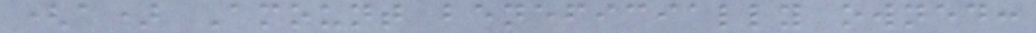(a) Amount beneficially owned:
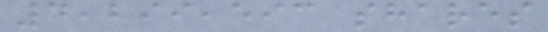4,299,593 shares
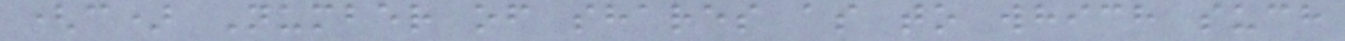(c) Number of shares as to which such
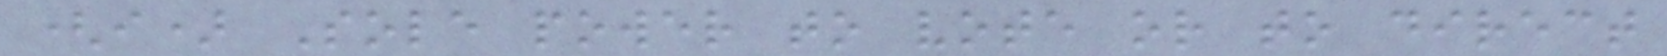(i) Sole power to vote or to direct
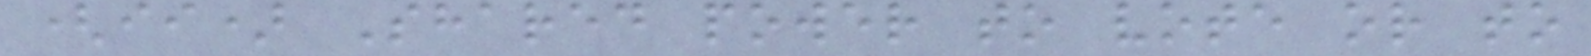(ii) Shared power to vote or to
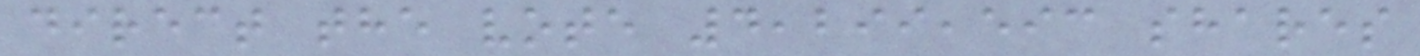direct the vote 4,299,593 shares
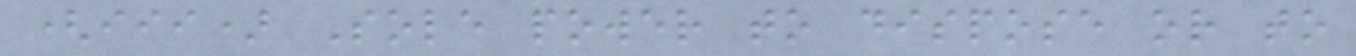(iii) Sole power to dispose or to
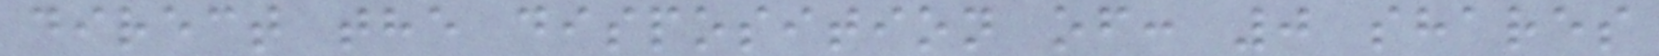direct the disposition of: 0 shares
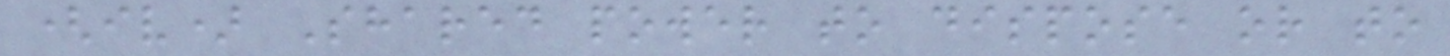(iv) Shared power to dispose or to
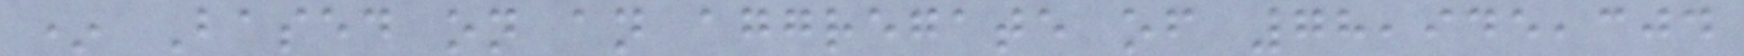* Based on an aggregate of 78,945,304
